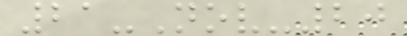21-Nov-20
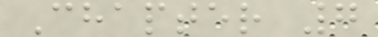Chapter 7
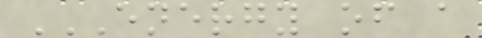ENERGY OF A
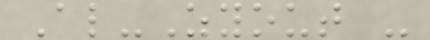Al-Zyout -
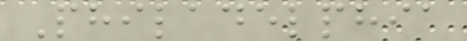Philadelphia
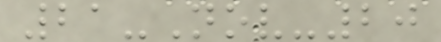21-Nov-20
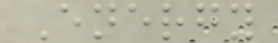Energy
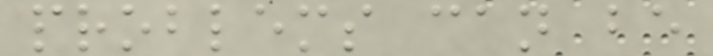problems can be
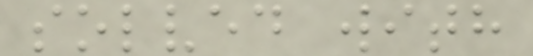solved with
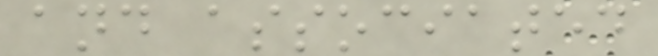and associated
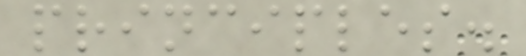principles.
